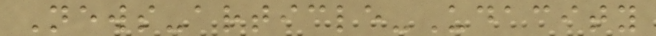News-article-Udacity
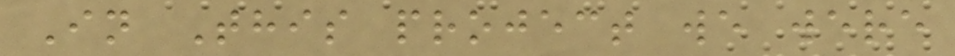In This project we were
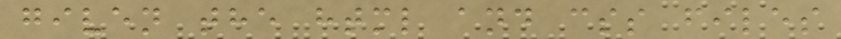given the html and css files
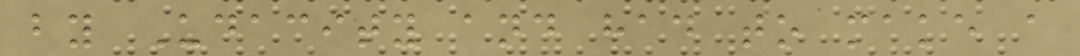by Udacity and had to make a
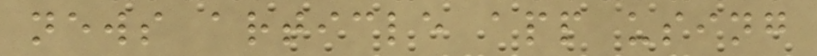news article app using
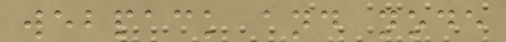webpack and node
